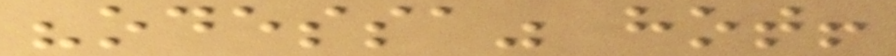"odessa" hot!
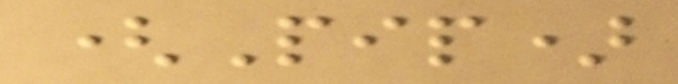(Pip)
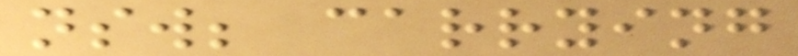nsw; carrying
